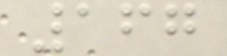167
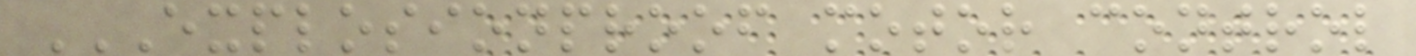EXPLOSIONPROOF MOTOR CONTROL
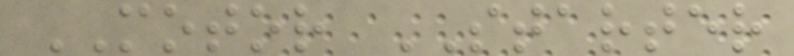MOTOR STARTER
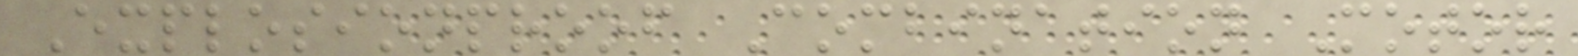Explosionproof Combination Motor
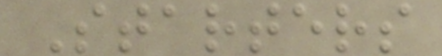Starters
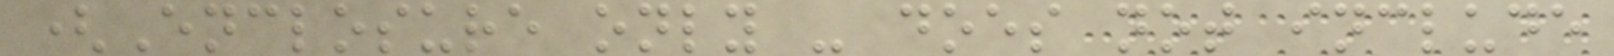(Enclosure only - does not include
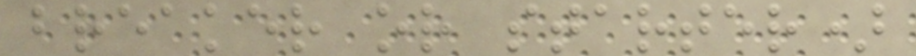breaker or starter)
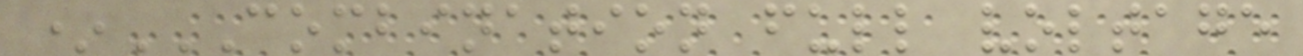*COMBINATION FULL VOLTAGE
